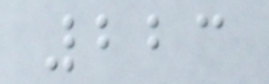223
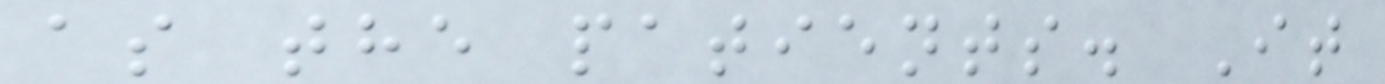as the patients. It
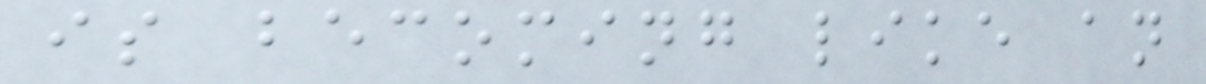is becoming like an
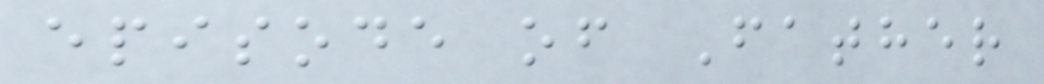episode of Father
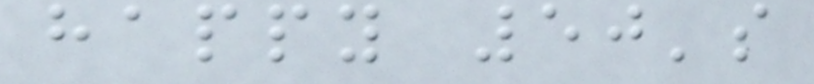happy 50's
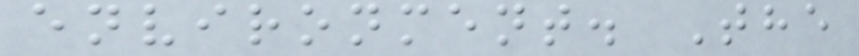environment. The
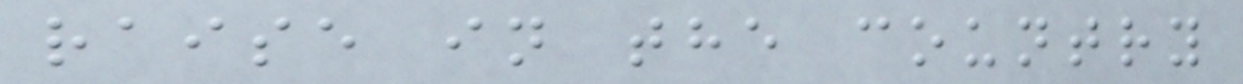raise in the country
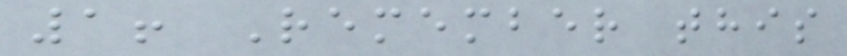1! Remember this
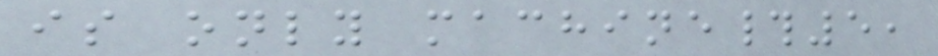is only machine#5,
